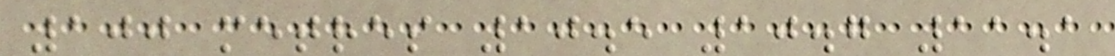100 metres 10.5 10.7 11.1
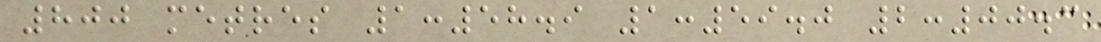800 metres 1:58.9 1:59.0 2:00.3
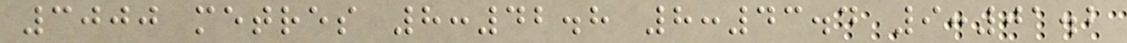3000 metres 8:42.8 8:43.4 9:01.2
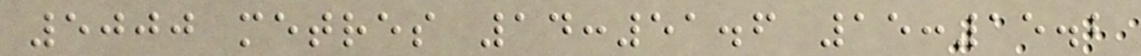5000 metres 14:51.6 15:15.2
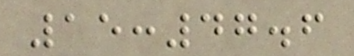15:47.6
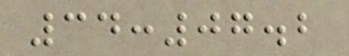34:07.2
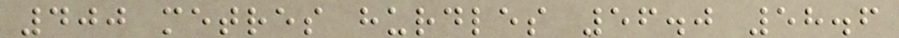400 metres hurdles 56.0 58.6
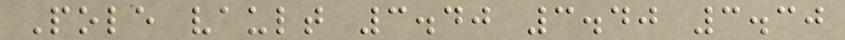Pole vault 3.40 3.40 3.30
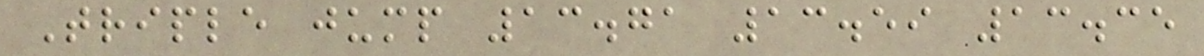Triple jump 13.71 13.59 13.35
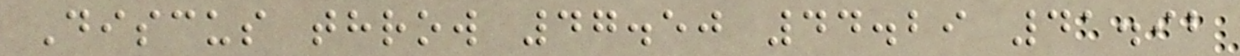Discus throw 47.50 44.29 41.92
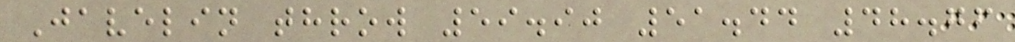Javelin throw 59.90 51.44 48.76
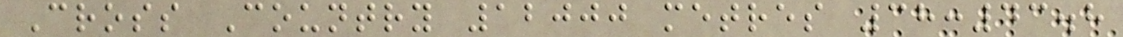Cross Country 12000 metres 38:43.8
